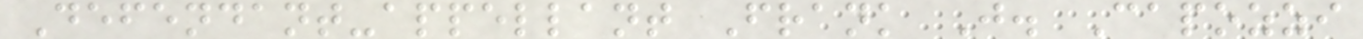Defendant-appellant Frank J. Capozzi
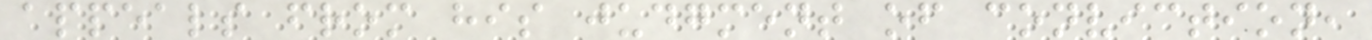appeals from his judgment of conviction,
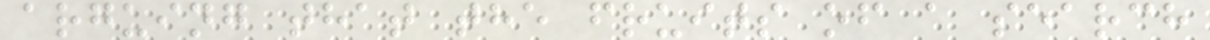arguing that the fruits of a search
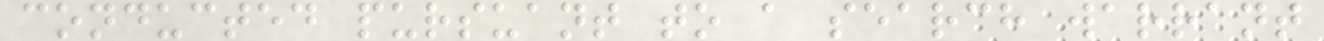conducted pursuant to a search warrant
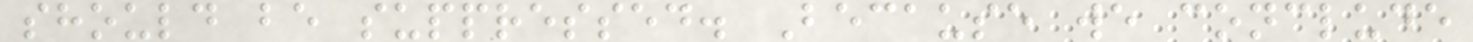should be suppressed. Because we conclude
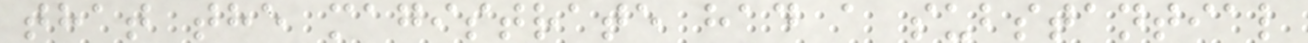that the magistrate had a substantial
